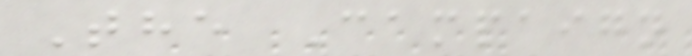The Campaign
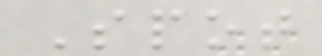Spot
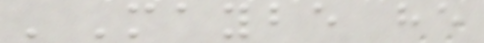'Maybe he
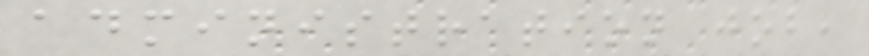administration job,
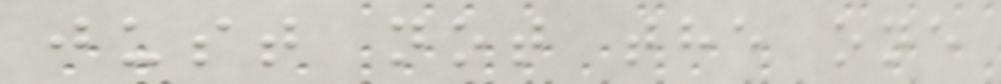just not the one
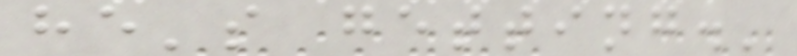he's getting.'
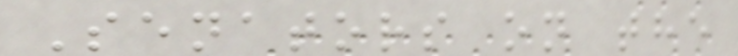Senators on the
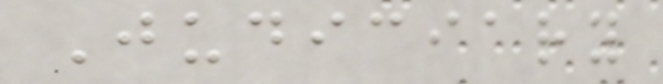Judiciary
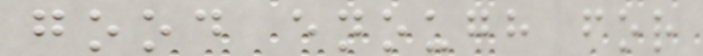good enough for
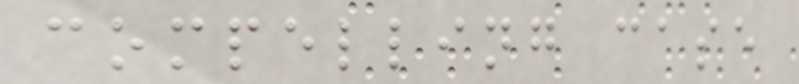compelling case
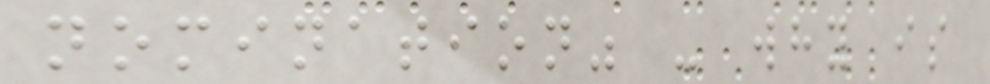nomination" - why is
